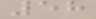58
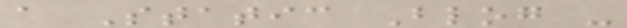a Static Blog -
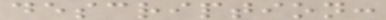description:
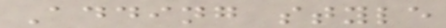Adding style
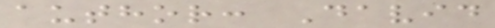author: David
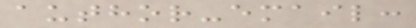author-email:
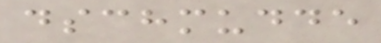dschmudde
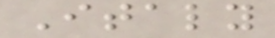Italy
